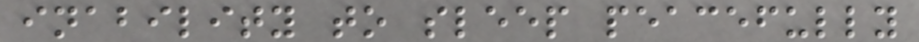inability to sleep peacefully
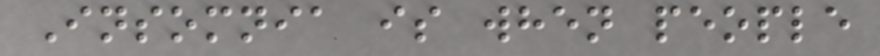Insomnia is when people
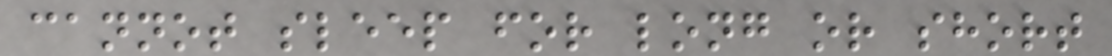cannot sleep for long or short
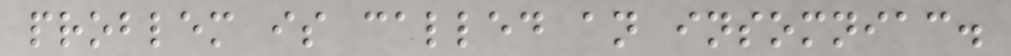problem is called an insomniac.
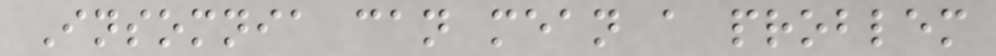Insomnia can mean a problem
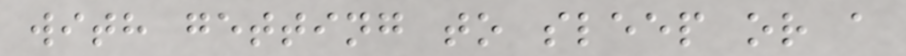with getting to sleep or a
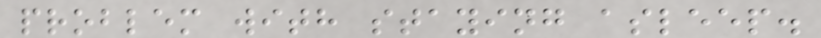problem with staying asleep.
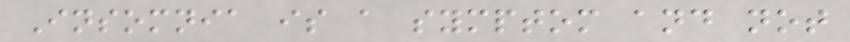Insomnia is a symptom and not
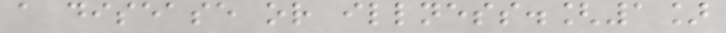a disease or illness.[1]
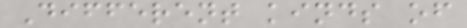Different kinds of
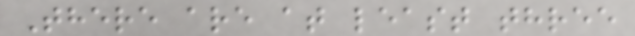There are at least three
